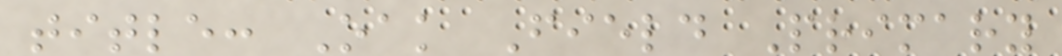title: Oak Field Primary
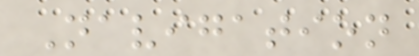Navigation
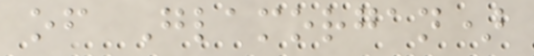of Glamorgan)
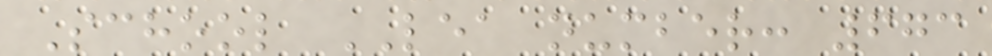School LEA number: 673
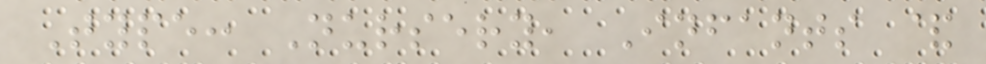Type: Nursery, Infants &
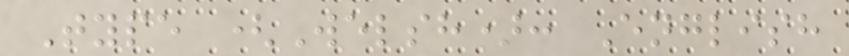Type (Welsh): English
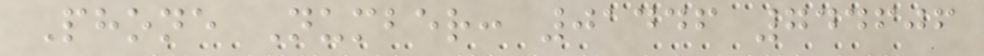Phone Number: 01446 744606
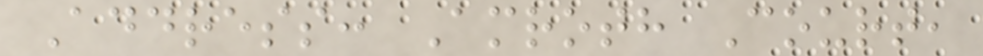Address: Amroth Court,
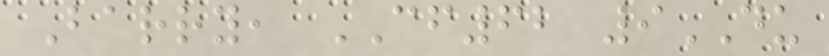Barry, CF62 9DU
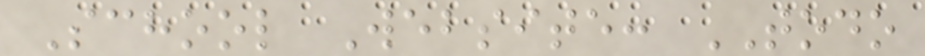School Website: TODO
